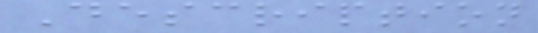Description
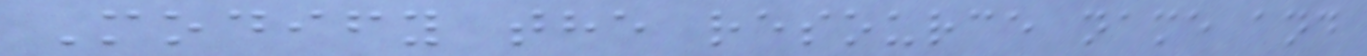Modify the resource name and
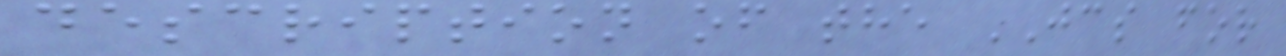description of the JCS for
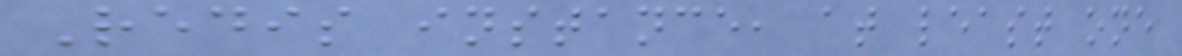Redis instance, at least one
